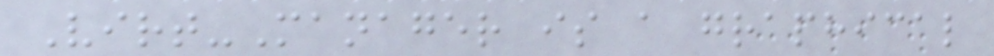Virt-Manager is a graphical
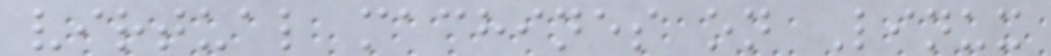virtual machines on Linux
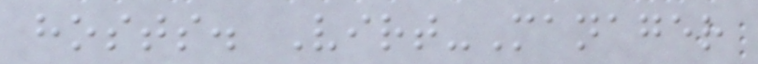hosts. Virt-Manager
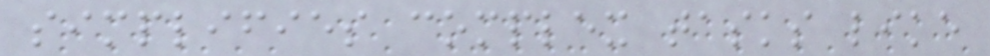simplifies complex tasks like
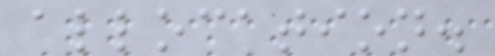allocation.
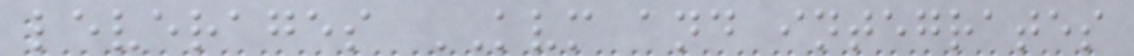leverages KVM and integrates
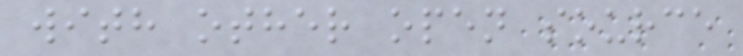with other open source
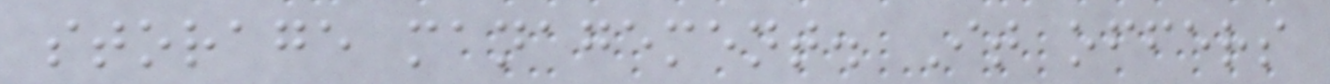storage management. It offers
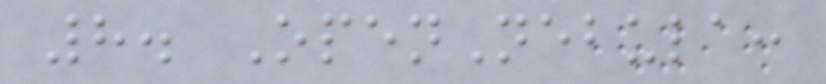8. OpenNebula:
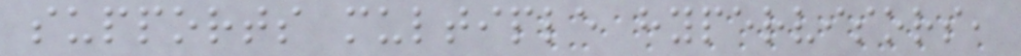supports multiple hypervisors,
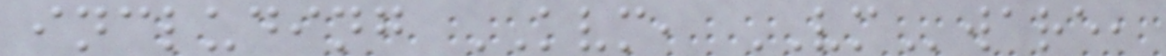including KVM, VMware,
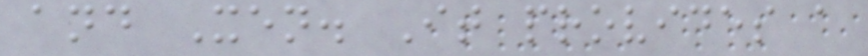and Xen. It provides a
